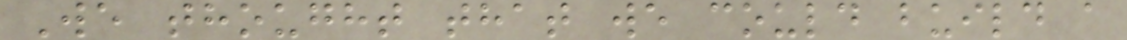We thought that we could build a
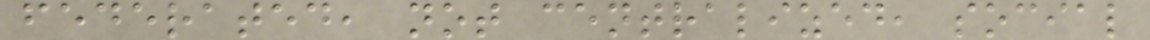federated, not centralized, social
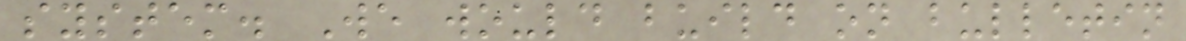system. We would build on bulletin
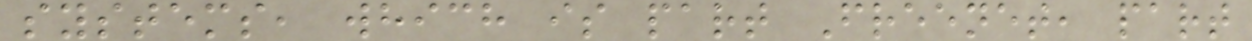systems, which is part Freenet, part
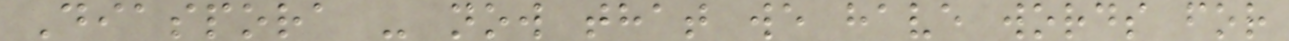Diaspora - now that we have words for
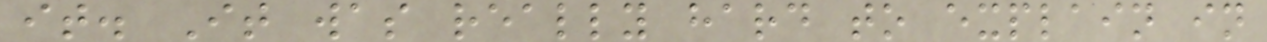it. It was really hard to explain in
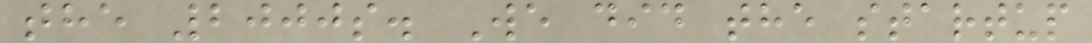the 2000s. We did the startup
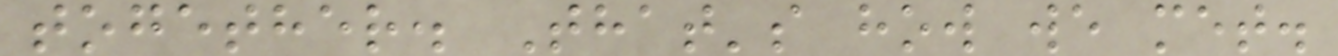together. That's how we met.
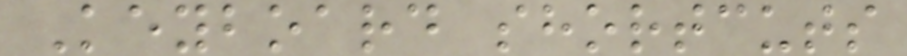Keyboard shortcuts
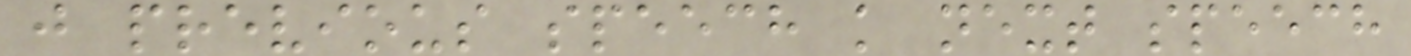j previous speech k next speech
